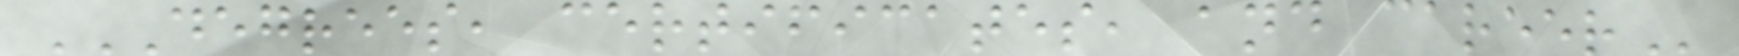DEGREES, CERTIFICATES, AND CAREER
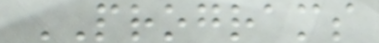PROGRAMS
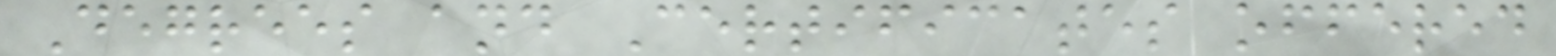Degrees and Certificates offered
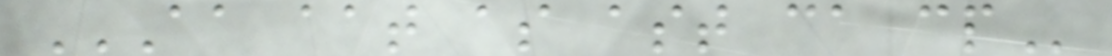AA AAT AS AST CA CP
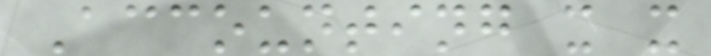Accounting x x
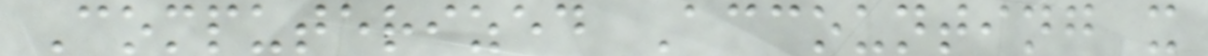Computerized Accounting x
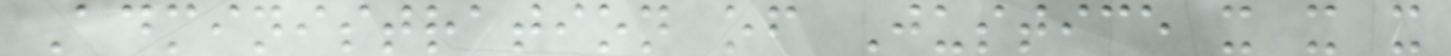Administration of Justice x x x
